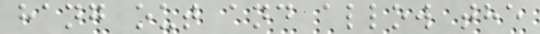hang out and allow the
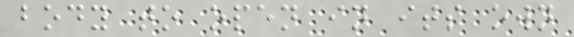body to open in its own
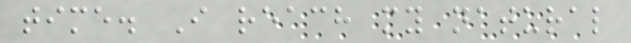time. I reach my natural
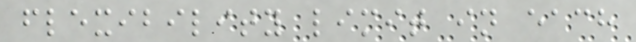flexibility limit in each
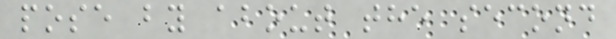pose by about the second
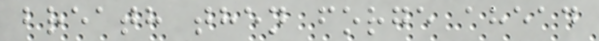breath then forge ahead
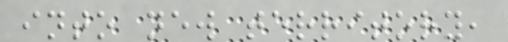into new territory,
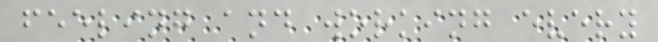feeling and working every
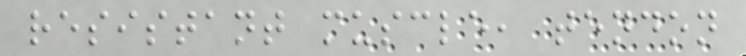resistant muscle, tendon
